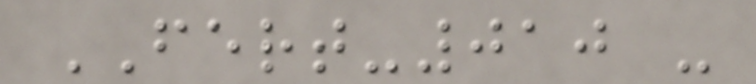FERT-010 -
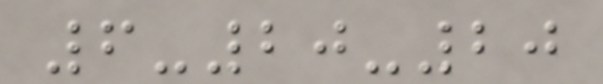6-20-20
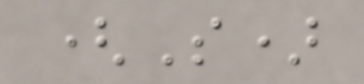(S)
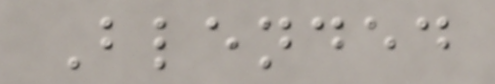Blended
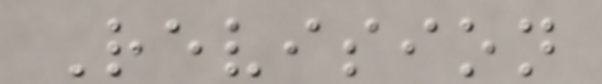Revision
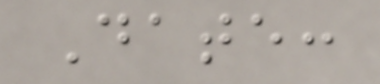Date:
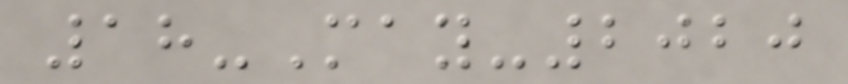18-May-2020
